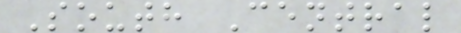South Central
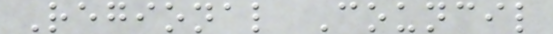Regional Council
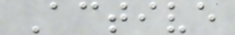Active
